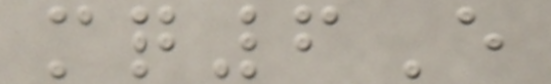mq6E
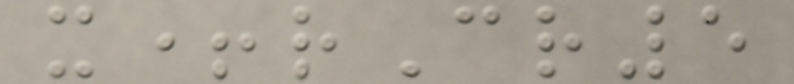x+rCr5
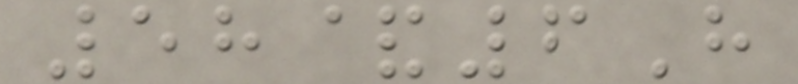58&6H
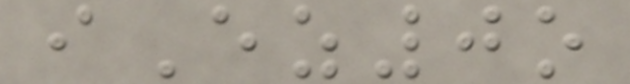iEz0o
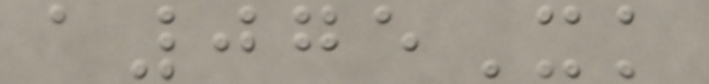a075Xk
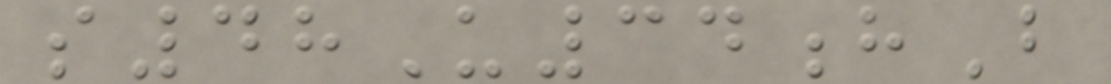s48U34hB
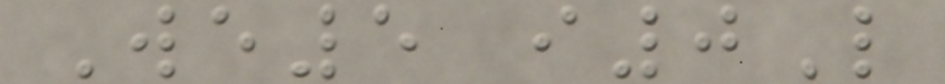We5 i0L
